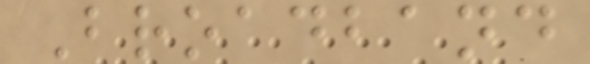Broadband
